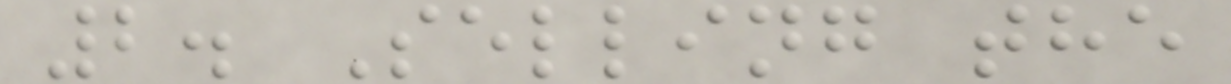2. Selling the
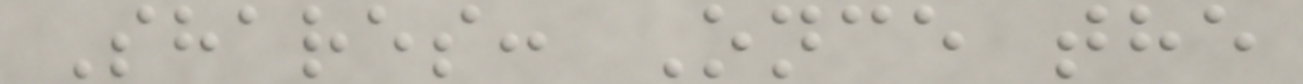Shares: Once the
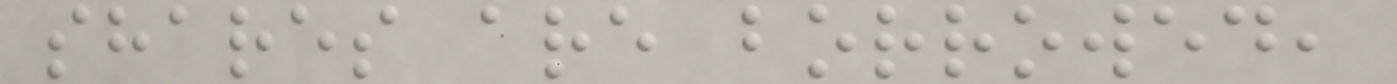shares are borrowed,
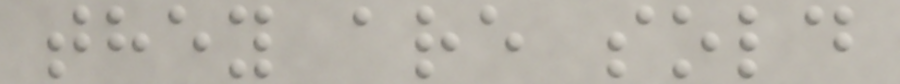they are sold
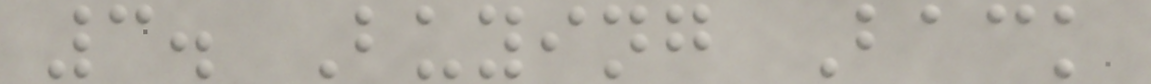3. Buying Back
